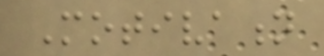Motivation
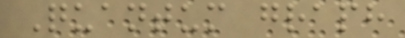Quantum graph
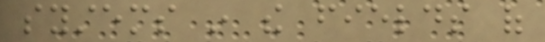systems in the fields of
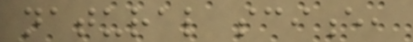natural science,
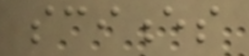sciences
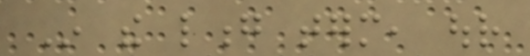In the long term, our
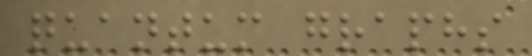quantum graphs
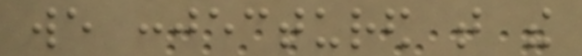we conjectured that the
